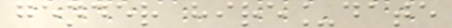gender hire_date
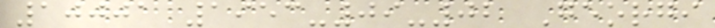10001 1953-09-02 Georgi
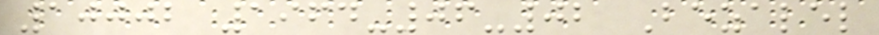10002 1964-06-02 Bezalel
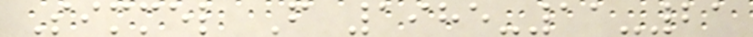Simmel F 1985-11-21
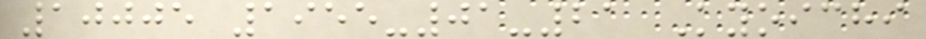10005 1955-01-21 Kyoichi
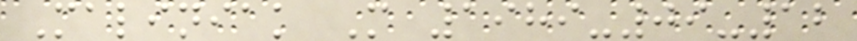Maliniak M 1989-09-12
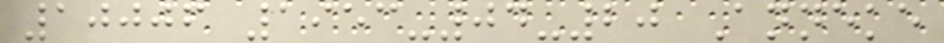10006 1953-04-20 Anneke
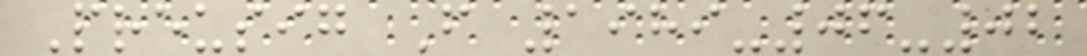Preusig F 1989-06-02
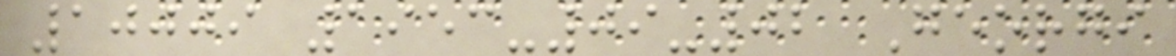10009 1953-09-02 Georgi
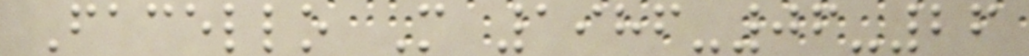Facello M 1986-06-26
